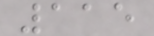115
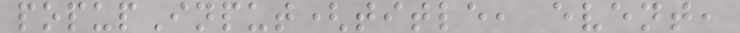popupInput(title, event,
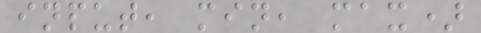input, min, max)
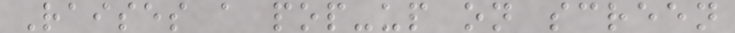Raises a pop-up on screen
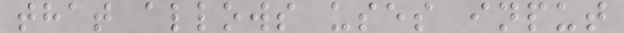that allows uses input
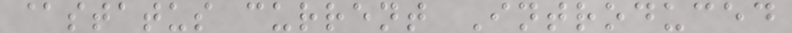@status current Introduced
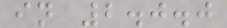in 2.0.0
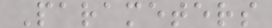Parameters
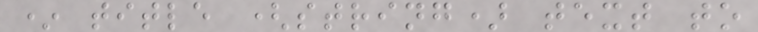* title (string) text to
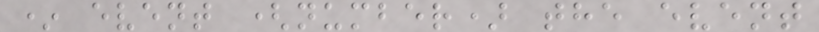* event (number) the event
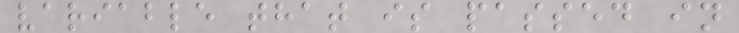variable that is passed in
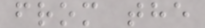from the
